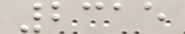2315
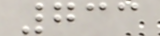733
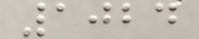1024
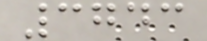3743
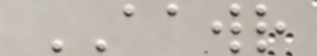AAWR
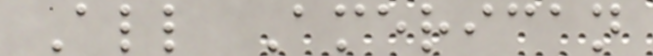All American
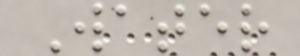Water
